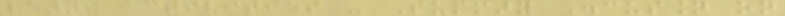learning activities - Summary Discussion on
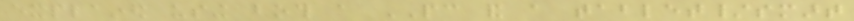explained using both a PC and a tablet/smart
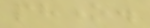phone.
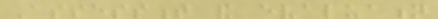Assessment and evaluation
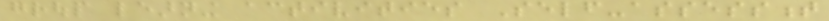group learning activities Self-assessment
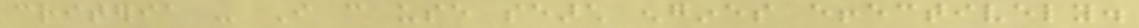criteria - I can use search engines effectively.
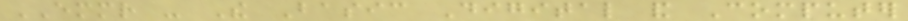EMMR - The Basic Digital and Computer
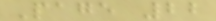Page 22
